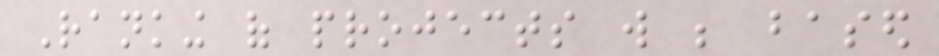Ranking of projects will be based
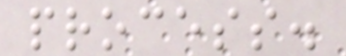process.
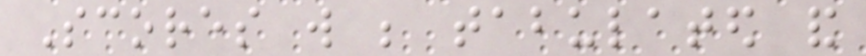Scores will be tabulated and
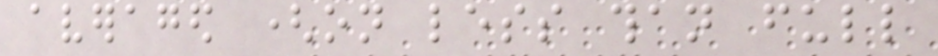averaged (on less than full
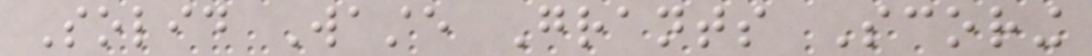Solid Waste Grants Scoring
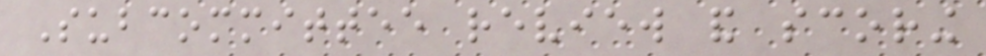Subcommittee review and scoring
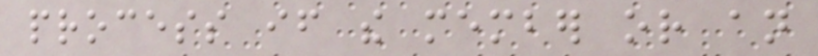process if the member or an
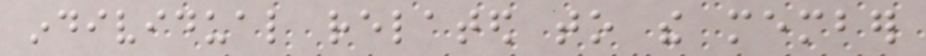individual related to the member
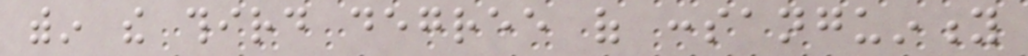within the third degree of consanguinity
